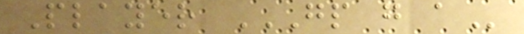Player GP G A
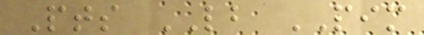Pts LB PIM
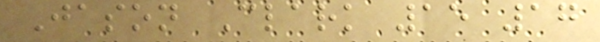Jason Clark 15 17
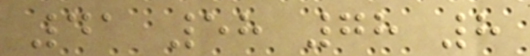41 58 78 8
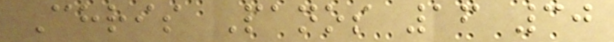Chris Panos 16 30
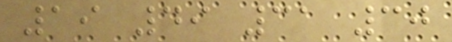19 49 31 30
